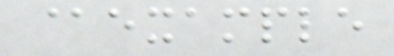@example
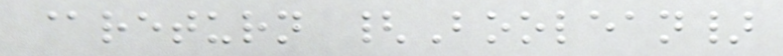@return {Boolean}
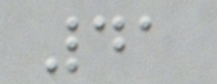41
